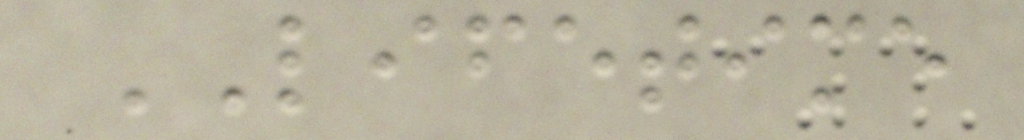LIFETIME
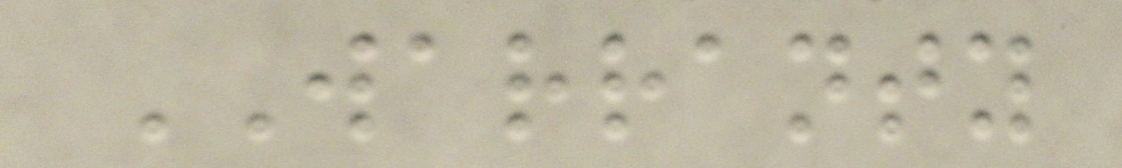WARRANTY
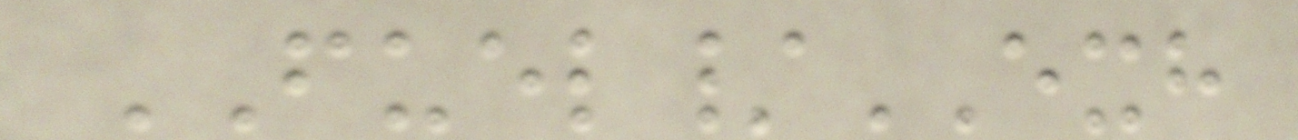FUEL/EXH
